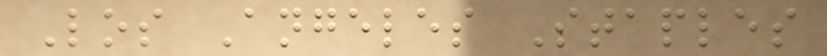Los Angeles Staples
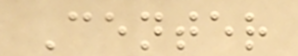Center
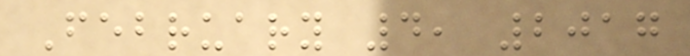February 4, 2017
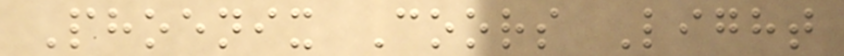Phoenix Coors Light
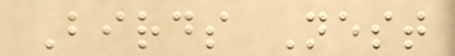Birds Nest
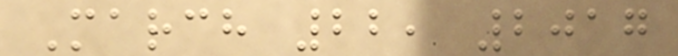March 22, 2017
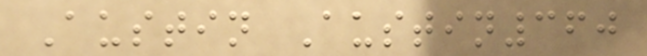Austin Austin360
